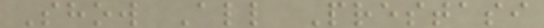Show All Prestasi
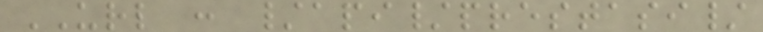URL : /api/prestasi/
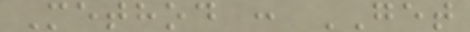Method : GET
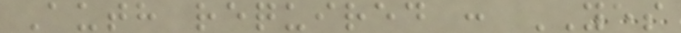Auth required : YES
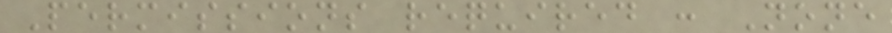Permissions required : None
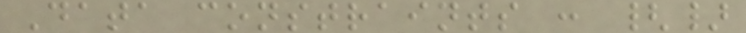Data constraints : {}
